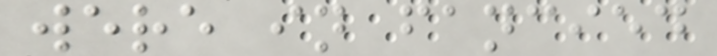were in fancied
